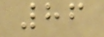86
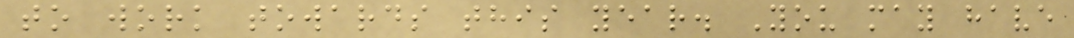to work towards this year. You may have
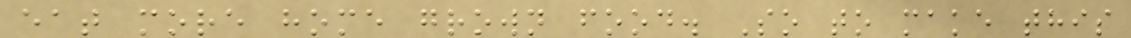eat more home grown food. So to make this
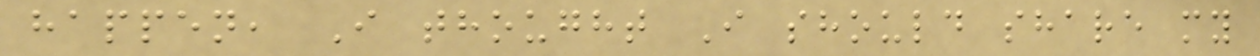happen, I thought I should share my
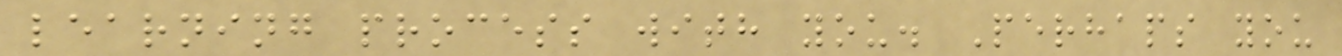learning process with you. Perhaps you
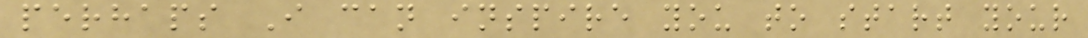perhaps I can inspire you to start your
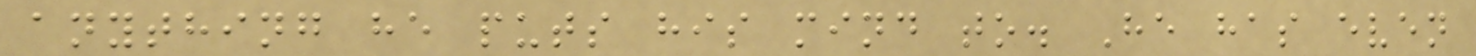anything he puts his mind to. He has even
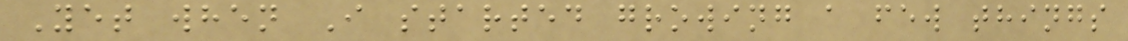Yet when I started growing a few things
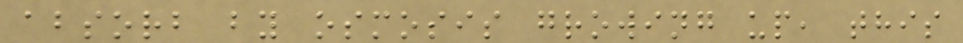absorb by osmosis growing up, this
